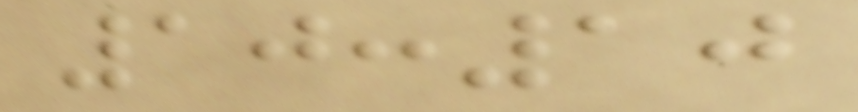10:10
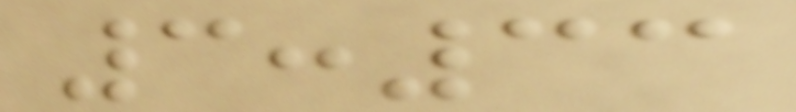3:33
